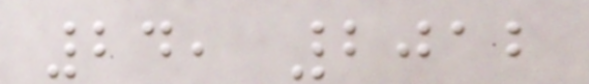24, 2012
